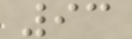93
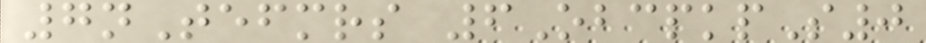7nTefmrs 6ObcpkpS0
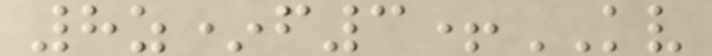8z*f3+KV
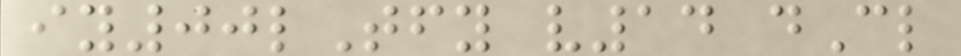iy00lTfy v14 dCl
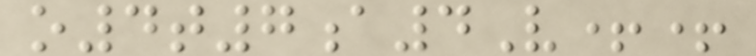o4t7a4V++
